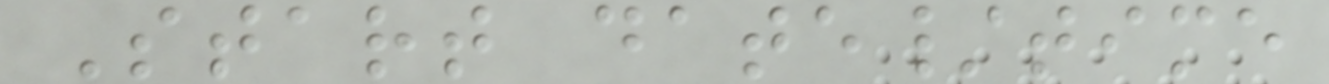Start date/time
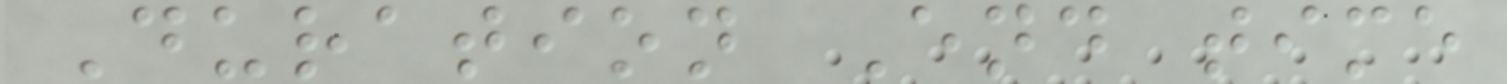Duration End time
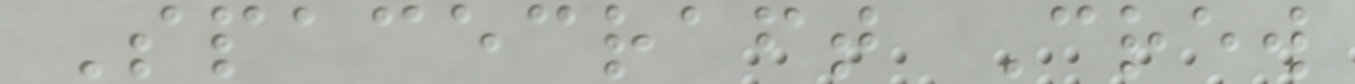Spacecraft Crew
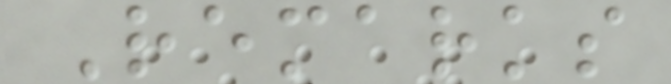Remarks
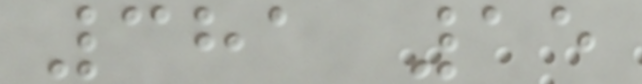381 15
